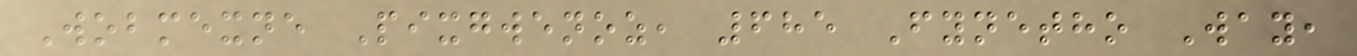Wobmexne Pixgwenoz, 685 Fynetho Way,
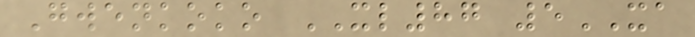Gwenkoko XL87 5XA
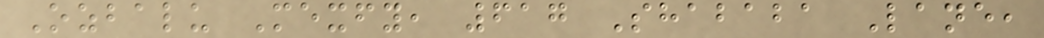Ozbalu Mexfy, 617 Shababa Lane,
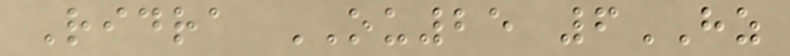Ridra OU25 6HZ
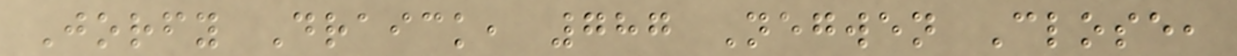Jorfy Draick, 787 Negwen Close,
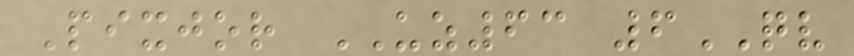Pixjor UZ63 6QV
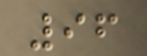96
